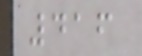416
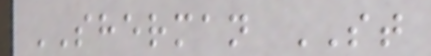SHERMAN ST
